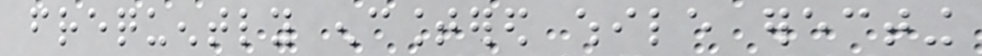frequently encountered while erecting
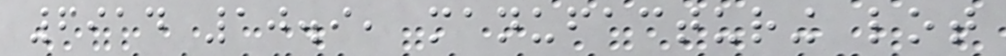6914 10.9, manufacturing lot
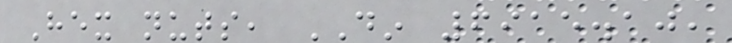Hex nuts, DIN 6915.10,
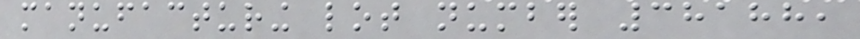manufacturing lot number 38188,
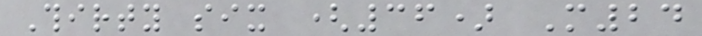Thirty six (36) M24
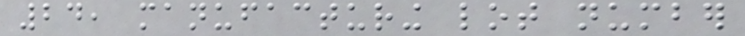24, manufacturing lot number
